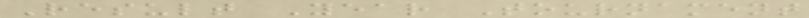Result Year Tournament
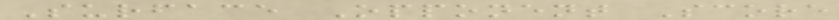Surface Opponent Score
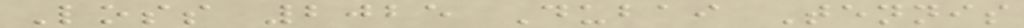Loss 2025 Dubai Tennis
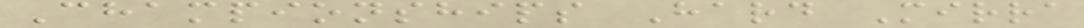Championships Hard Mirra
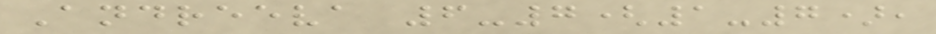Andreeva 6-7(1-7),
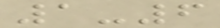1-6
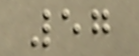57
